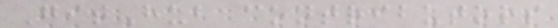GitHub contributors
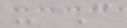- C
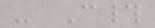- C#
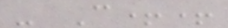- C++
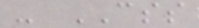- CSS
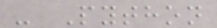- Python
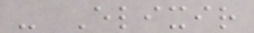- Elixir
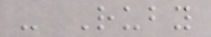- Ruby
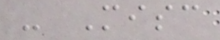- Misc
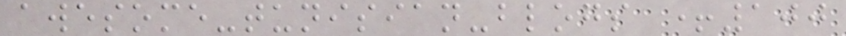awesome-tunisian-blogs +100
